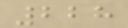228
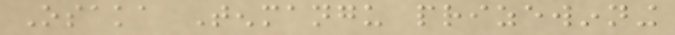Osaka Tenmangu prizewinning
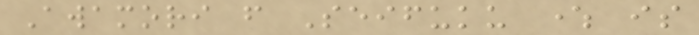Awamori from Seifuku where is
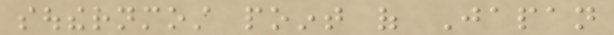southernmost point of Japan
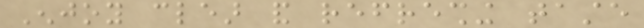Enjoy clear and refreshing taste
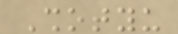Shotyu
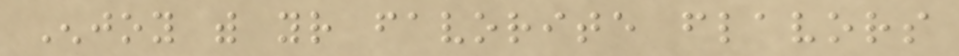Enjoy with your favorite flavors
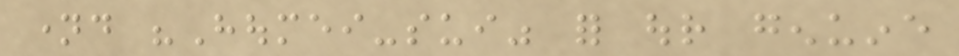named "Houmei-sui" for our genuine
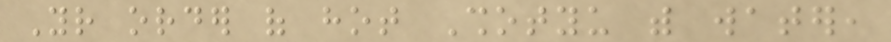Your order of hot Shotyu with water,
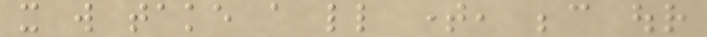it will take a little time, because our
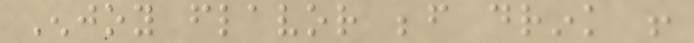Enjoy flavor before drink !
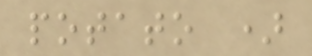potato )
